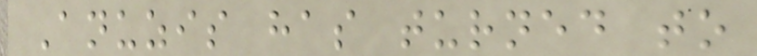Anuzis has turned to
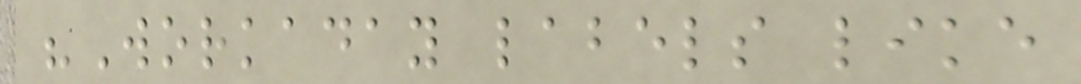"Workaday labels like
